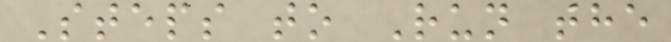Steps to Run the
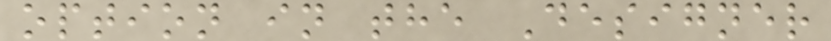option in the Designer
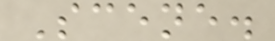Scene.
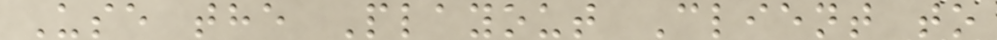Use the Playout Client to
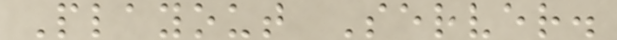Playout Server.
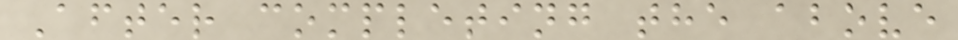After completing the above
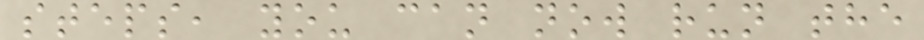steps, you can now run the
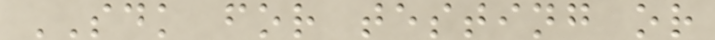SDK for testing or
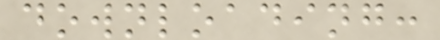downloading:
